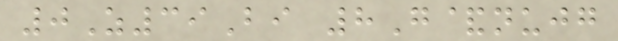0Z39Bi 8G&nujg
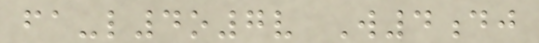fa-l4o7v W4dj
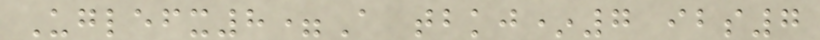Uglefx8=A tbkj*7 ibs7
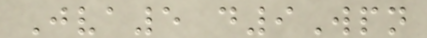Jva5 d9Wpn
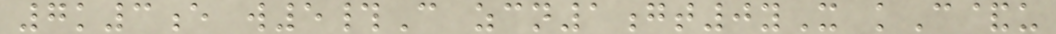7k3e w5#C zcn1gt0yX kC&u
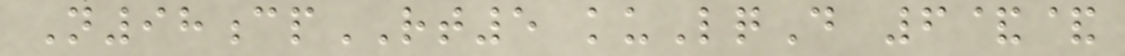N98cpRT5 kuLqD 6&&
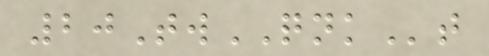20TwQNKt
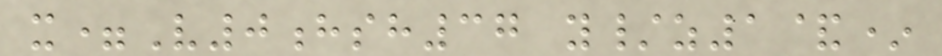x=V0hsh37 y/z1&*
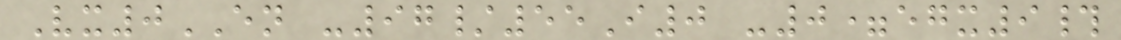Vx0EN -97/55I0 -0=egx9#
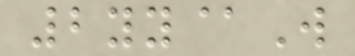2yy@W
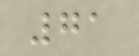71
